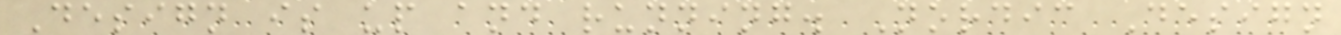Design is up and running. Nordic Design
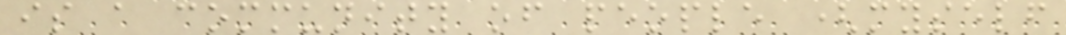is a community of people (myself
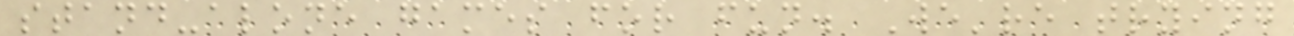stand-alone games for fun. We're trying
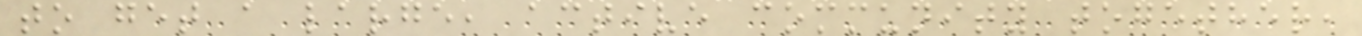to get a large, active community together,
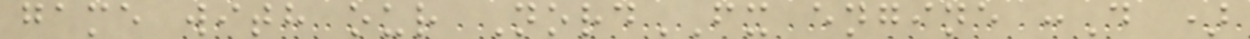game with our NordFX engine :D )
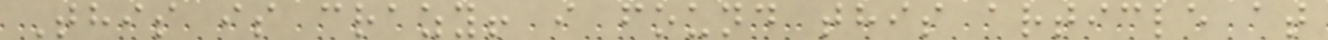This is crazy! i found this article at
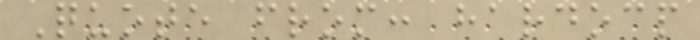Quote from: hardocp
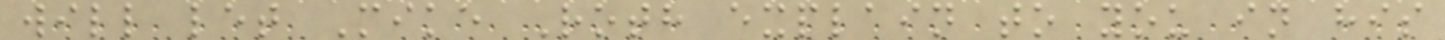will let Mike Roth explain to you in his
